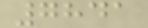7841
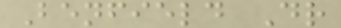Benfield Dr
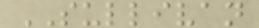SULLIVAN
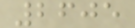2605
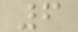6
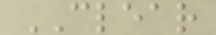CLEAR
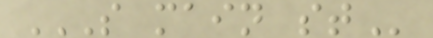S MAIN ST
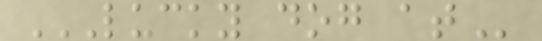LUCKY DOG AT
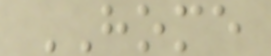HOME
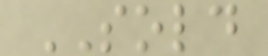SOLD
